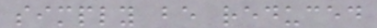simply be reduced
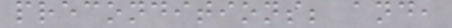preconditions; and,
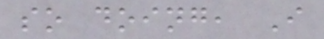so doing, I
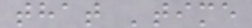that 'time
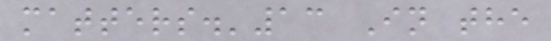matters.'13 In the
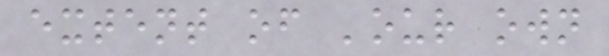extent of 'our own
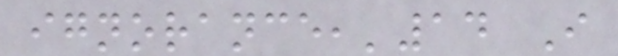ignorance,'14 I
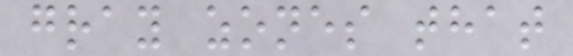gray zones that
